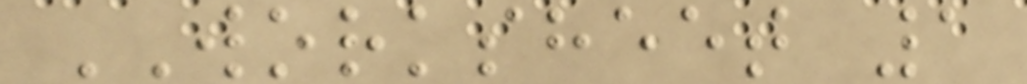WORKSHEET 1
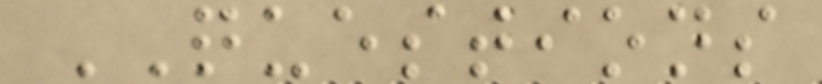QUESTIONS
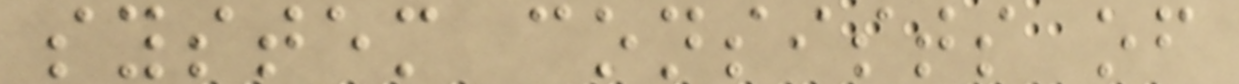system consists of
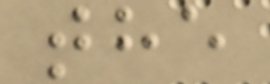the
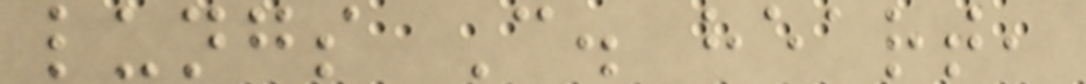lungs C. heart,
